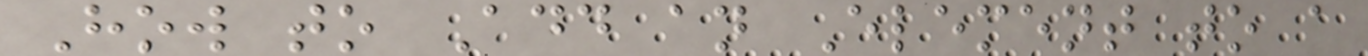How to Add an Element to a
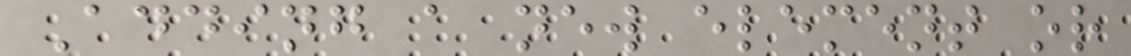Adding a new element or
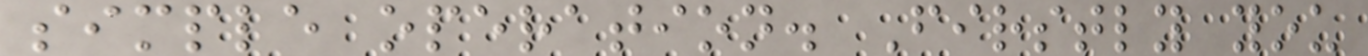simple operation. Firstly you
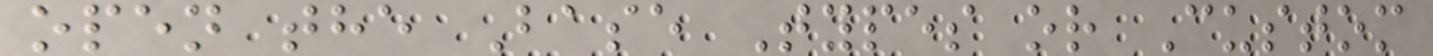open the Base Types or Custom
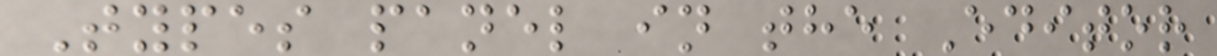Types panel in the Editor
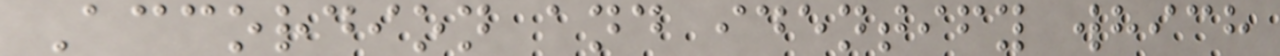Accordion and identify which
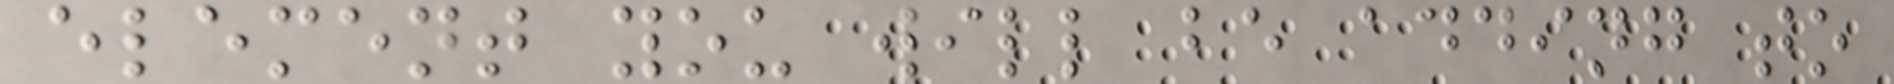element you will be adding to
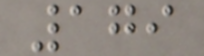179
